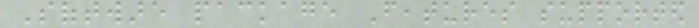Software package Features supported
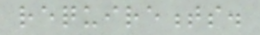requirements.
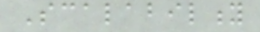Scalability
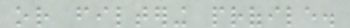or filtering profile.
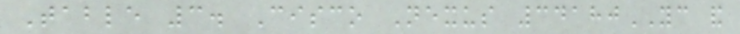Table 3. Cisco Nexus 34180YC and
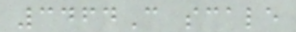3464C scale
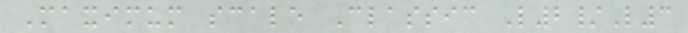Maximum scale Classic L2/L3
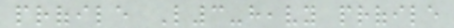profile L3-heavy profile
